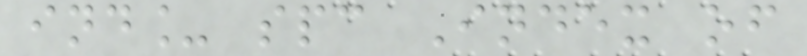ind_ spc Index of
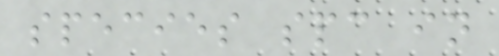species spc in
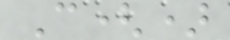C()
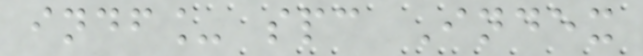indf_ spc Index
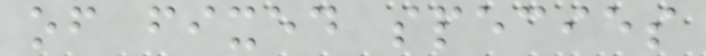of fixed species
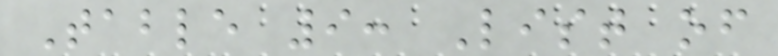Table 9: List of
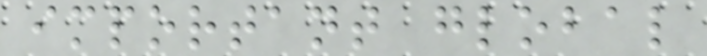important global
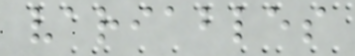variables
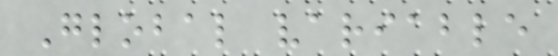Global variable
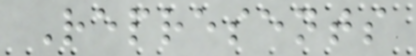Represents
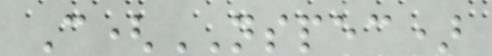C(NSPEC)
